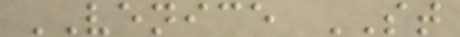VENICE ST
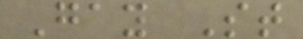Gay St
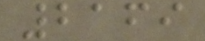2169
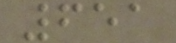651
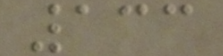133
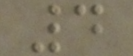4
